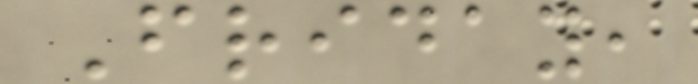Friday,
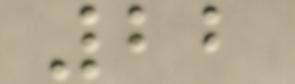22
